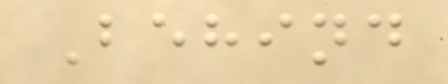Behind
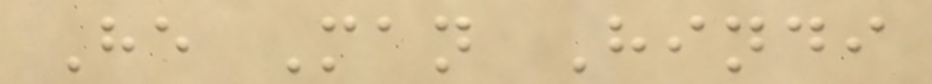He Man Hindi
